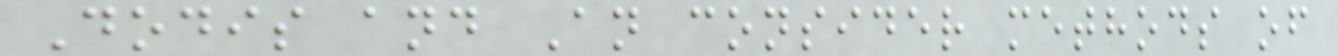Dodis and An consider methods of
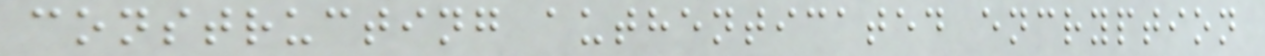constructing authenticated encryption
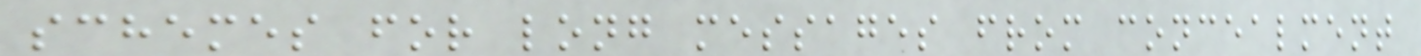schemes for long messages from concealment
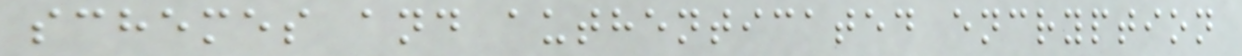schemes and authenticated encryption
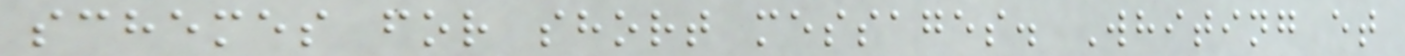schemes for short messages. Whiting et
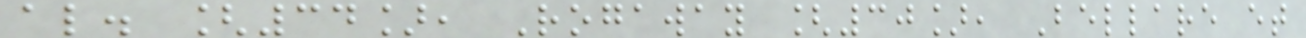al. [34], Rogaway [30], Bellare et
